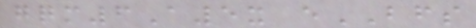gqm6A5x eBFS
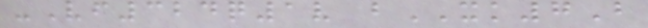-Vf324q1v bXK7B
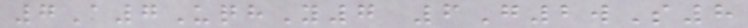7A7UqhY7 6G2wS8
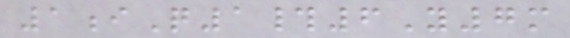1iQ1#6Y7m
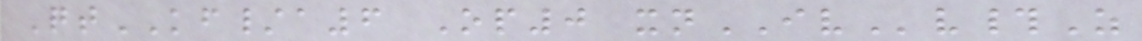QtKF/a6 Op0 xnIVv#Z
